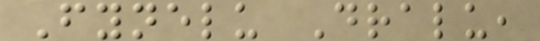Fynelu Dralu,
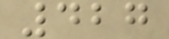427
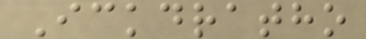Ickdratho
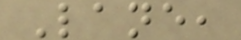Lane,
